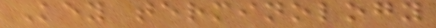Key terminology
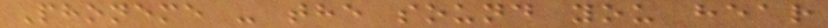Phoneme - the sound you hear
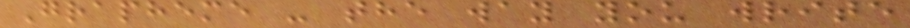Grapheme - the way you write
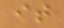it
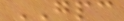GPC
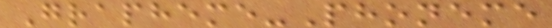Grapheme-Phoneme
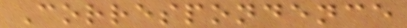Correspondence
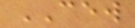CEW
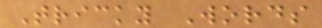Tricky Words
